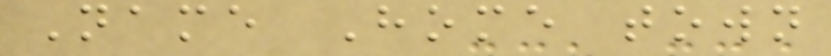Name Home town
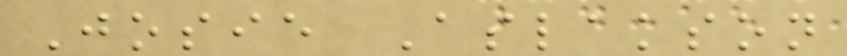Josie Aslakson
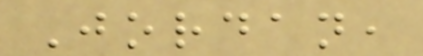Jordan,
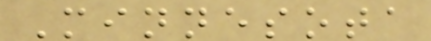Minnesota
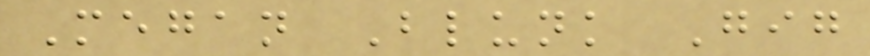Megan Blunk Gig
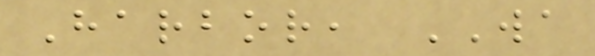Harbor, WA
